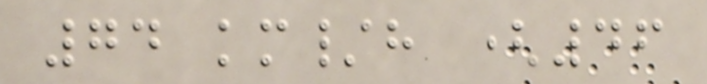74 km/h (46
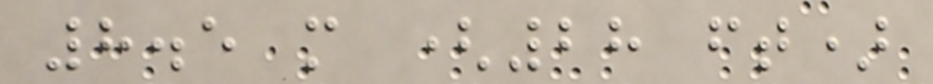8.5 m (28 ft)
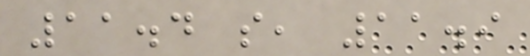11.4 s, 11.9
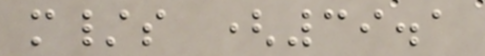m/s (39.1
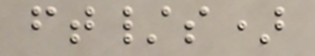ft/s)
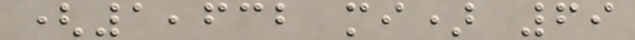(1,632 mi) 69
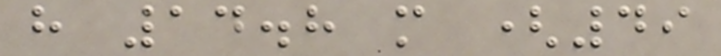h 14.8 m (49
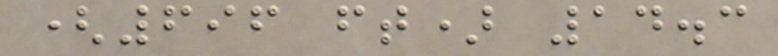(696 ft) 14.3
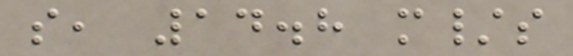s, 14.8 m/s
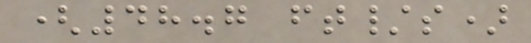(48.7 ft/s)
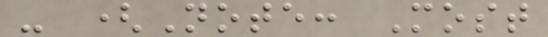- (Note: Most
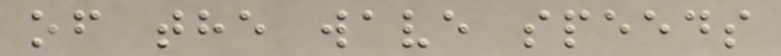of the wave speeds
